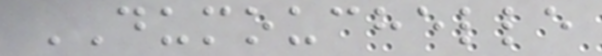DUMOUCHELLE
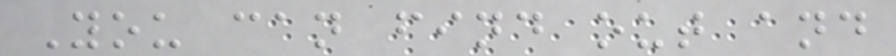You can find out and
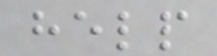help
